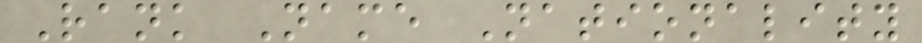Rank Name Nationality
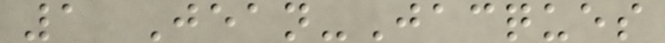1 Jean-Jacques
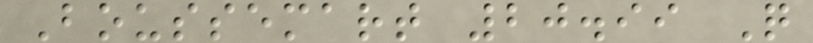Boussemart 20.99 Q
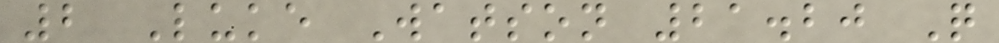2 Luke Watson 21.20 Q
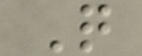Q
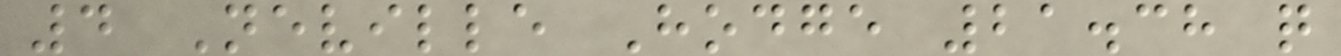4 Neville Hodge 21.38 q
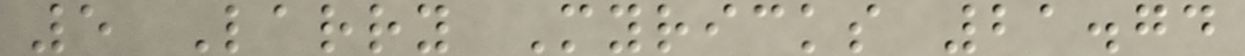5 Larry Myricks 21.74
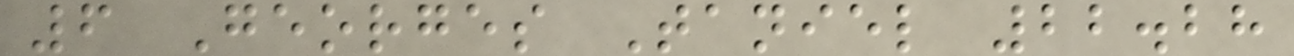6 Georges Taniel 22.28
